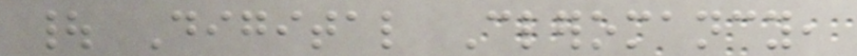| Digital Cleromancy,
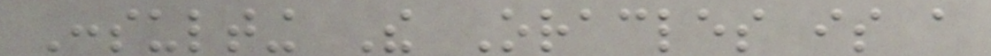Consulting The Oracles is a
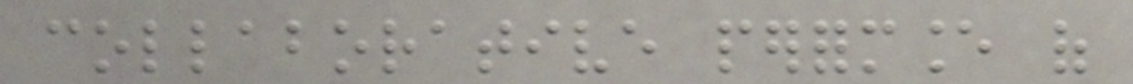collaborative performance of
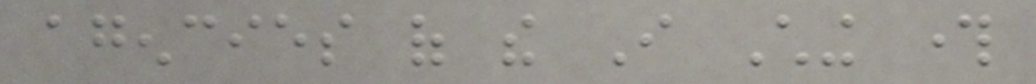agencies of the I Ching through
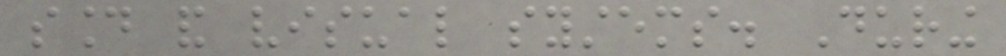sound and visual systems. During
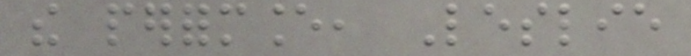the performance, Leslie
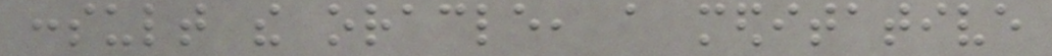consult the oracle, a meditative
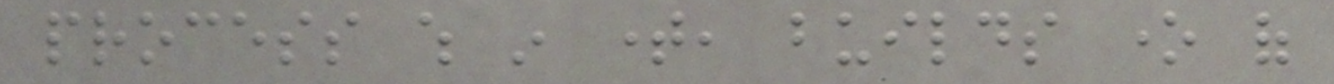process which in time, builds one of
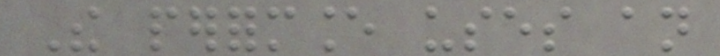The performance uses an
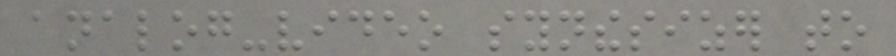analog-video synthesizer to
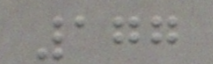177
